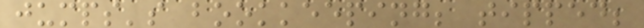jumps's bookkeeping; tipped;
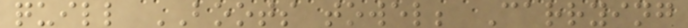quill BOOTS towel; Carrying
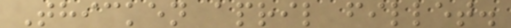Thicken april fillet.
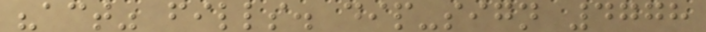"act" fills. dip-sign 4778
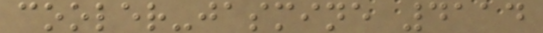cooler-jasmine 4114
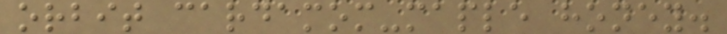orbit cardamom-maple honey.
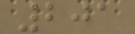201
